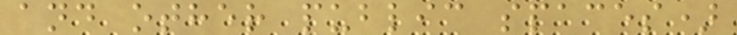and other public spaces)
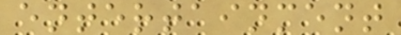entertainment
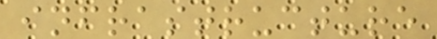infrastructure
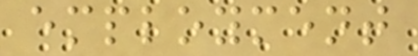employment
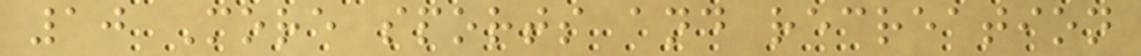10 More sports and recreation
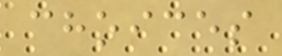choices
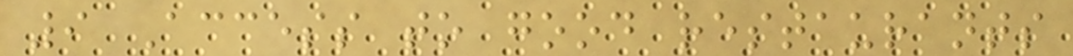9 Access to good restaurants
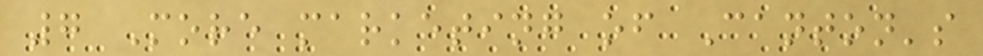7 More marketing of Canton's
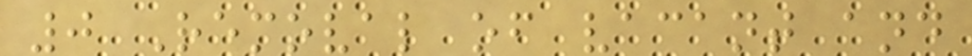0 Removal of vacant and
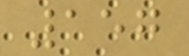157
